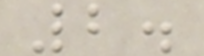2.
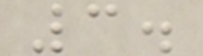3.
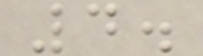4.
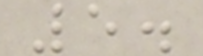5.
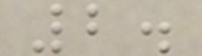2.
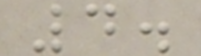4.
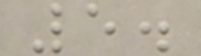5.
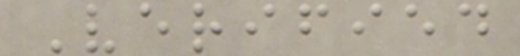Verified
